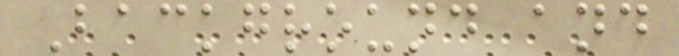Background and
